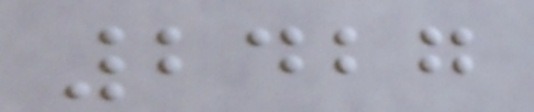2427
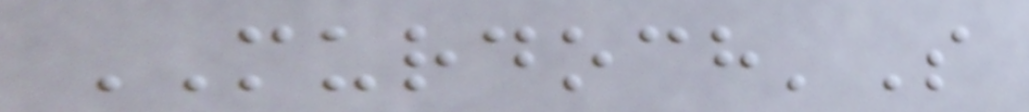MURDOCH'S
